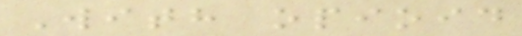With opioid
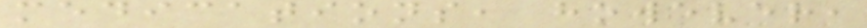medications, however,
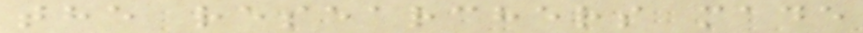the researchers made
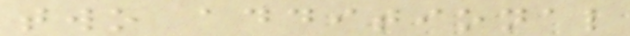two additional
